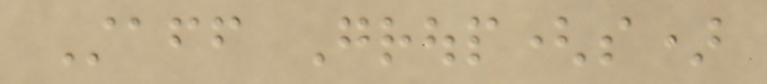Staff Group(s)
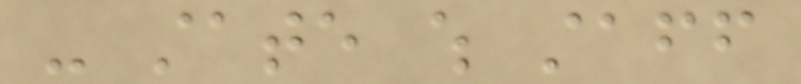- state which staff
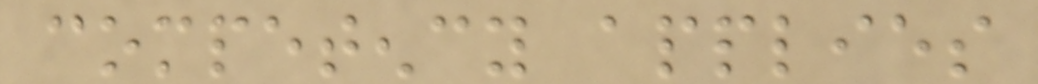competency applies
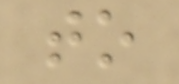to
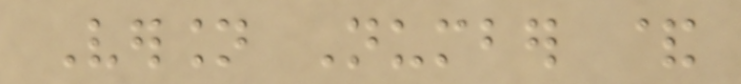Version Number &
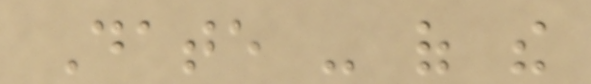Date - of the
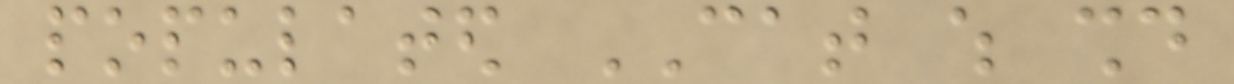populated CAT which should
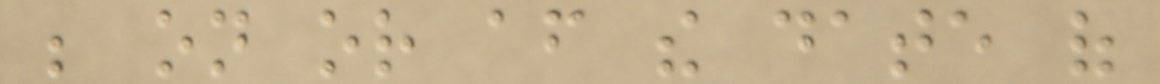be on or after the date of
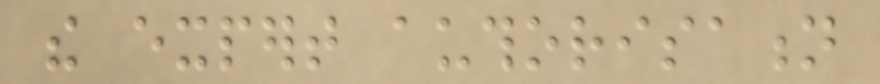the expert authorisation
